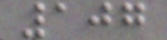107
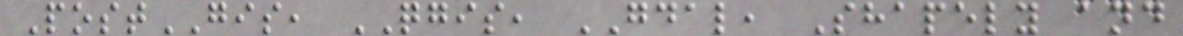PostGIS, QGIS, GDAL, Shapely and
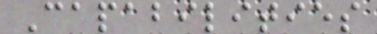Capabilities
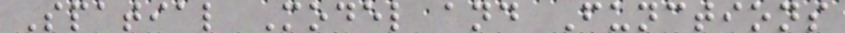Spatial Model and Functions
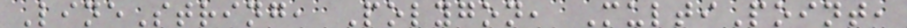LineString, Polygon, MultiPoint,
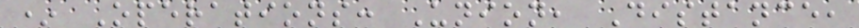* Operations: Union, Distance,
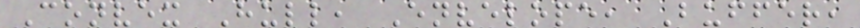Convex Hull, Envelope, Buffer,
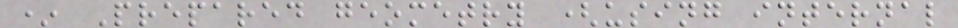* Prepared geometry (using internal
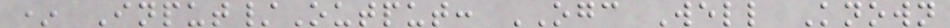* Input/Output: OGC Well Known
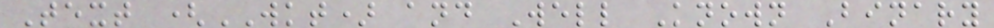Text (WKT) and Well Known Binary
